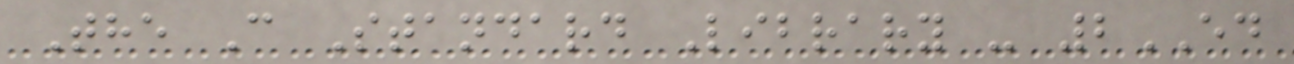The C Standard Library - 2ED
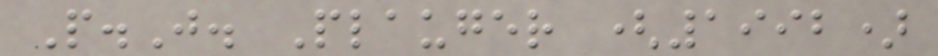P.J. Plauger (1992)
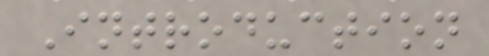Introduction
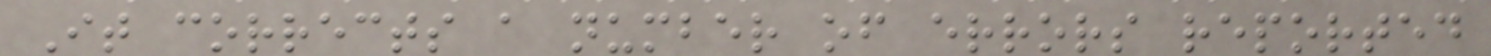It corrects a number of errors reported
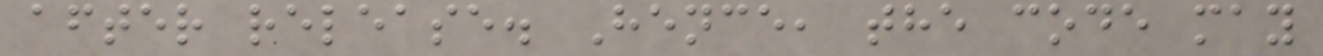after release. Hence, the code may
